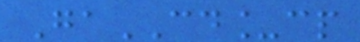GaCD_cp
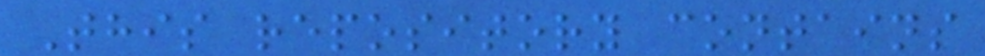This repository contains
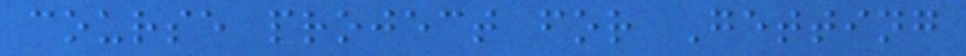course project for Getting
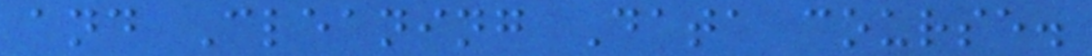and Cleaning Data course.
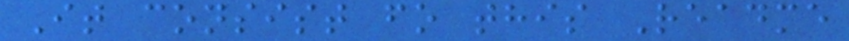It consist fo this Readme
